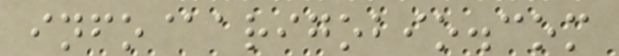info@arigobio.com
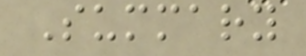Summary
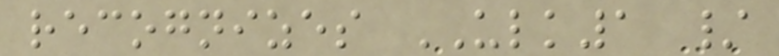recognizes ULK1 /
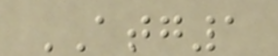ATG1
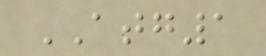ATG1
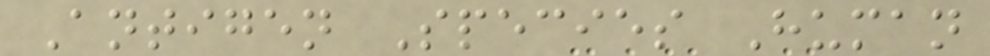Antigen Species Human
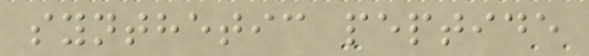synthetic peptide
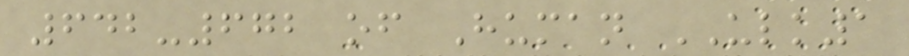642-672 of Human ULK1
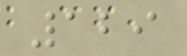129
